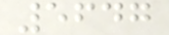5647
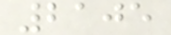2105
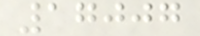17007
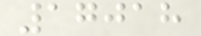17018
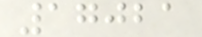17021
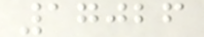17026
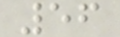56
